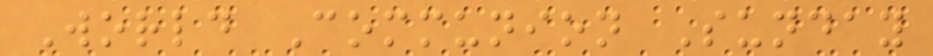World Communion Sunday
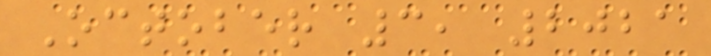October 3, 2021
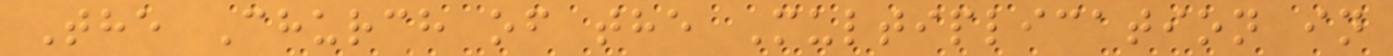The Church of the Multiplication in
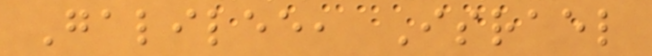Galilee, Israel
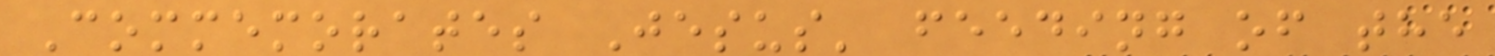Commemorates Jesus' feeding of the
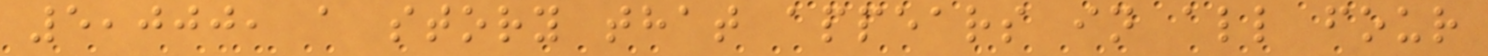5,000, a story that appears in all four
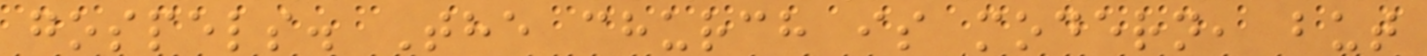gospels. The church is modern, but
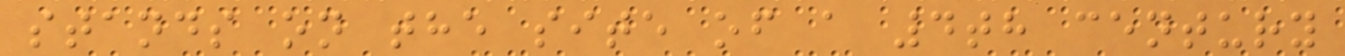stands on the site of a 4th century
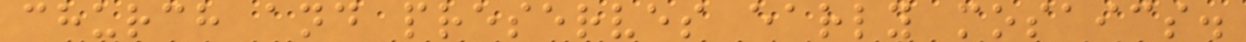church and preserves early mosaics.
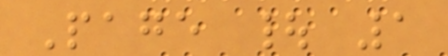Page | 1
